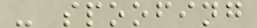- spoofing
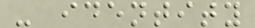- identity
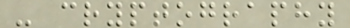- cryptography
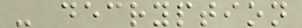- decryption
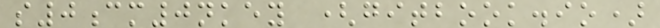s0cm0nkey (gitbook.io)
